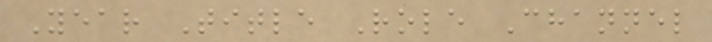Year Title Role Channel
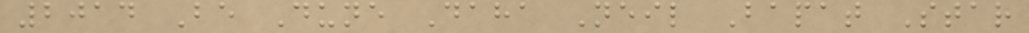2014 Be Dune Daha Neil Bapat Star
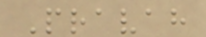Pravah
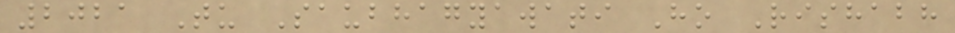2021 Tu Saubhagyawati Ho Rishabh
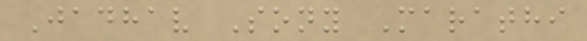Jadhav Sony Marathi
